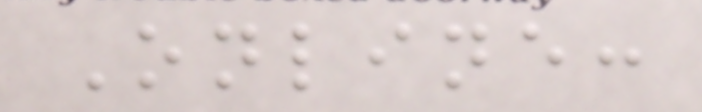Online:
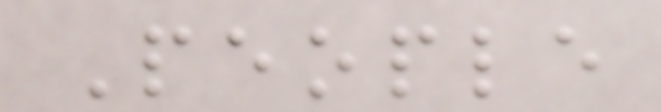People
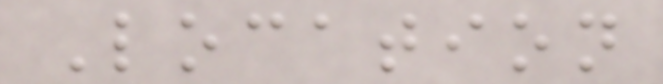Location
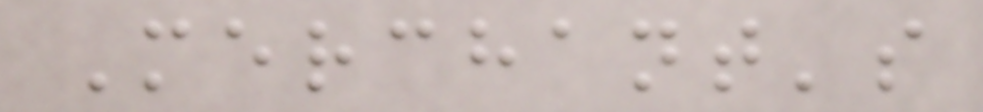Merchant's
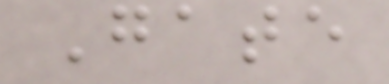Gate
